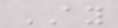AY
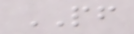PF
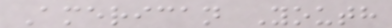American Youth
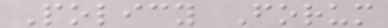Policy Forum
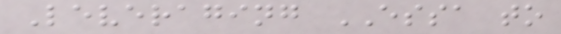Leveraging ESSA to
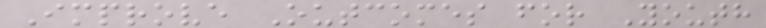Improve Outcomes for Youth
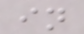in
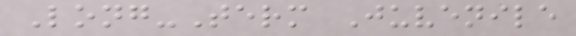Long-Term Juvenile
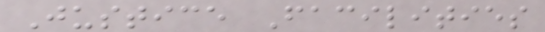Justice Facilities
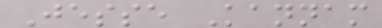Jesse Kannam
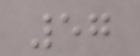57
